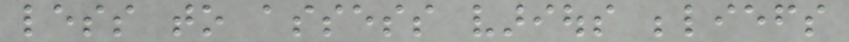less to assess various beliefs
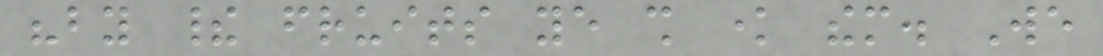"by their fruits ye shall know them. We
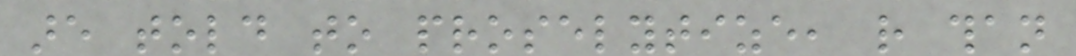are told to proselytize, rather than
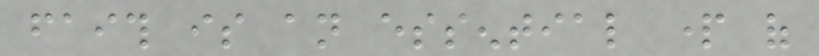faith is an essential part of
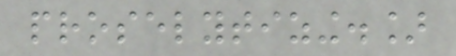proselytizing.]
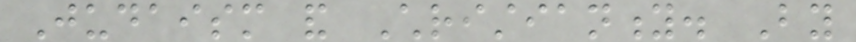Judaism and Christianity. By
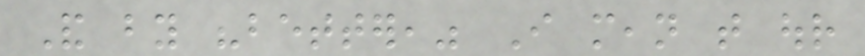And by "better," I mean that our
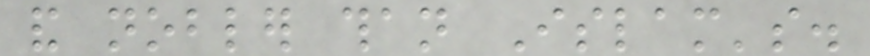and nobler than Islam's.
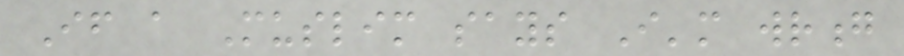If a Muslim says I'm wrong
